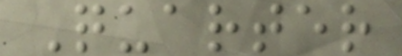Quarter
